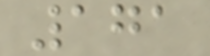171
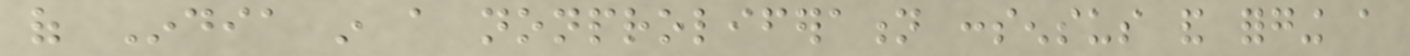of India in a nonproliferation consensus and forging a
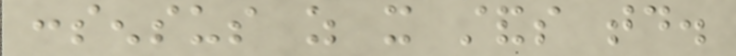consensus as it stands today.
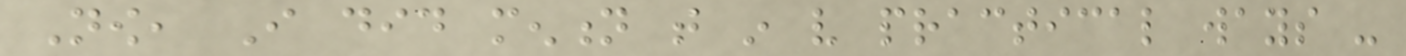Now, I did mention that in very practical ways -
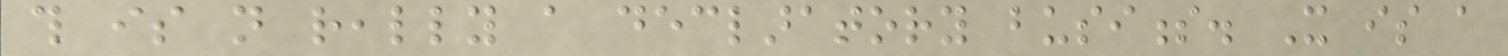this is not really a declaratory business. It is a
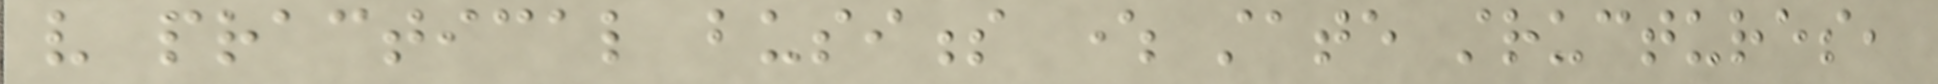very practical business where state structures,
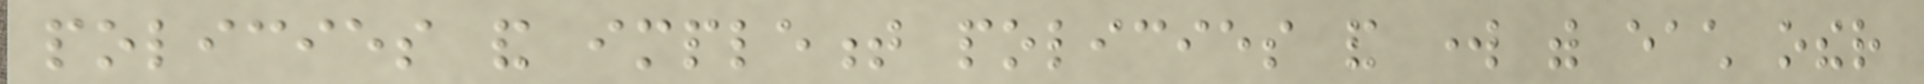policies and implement policies and work with each other
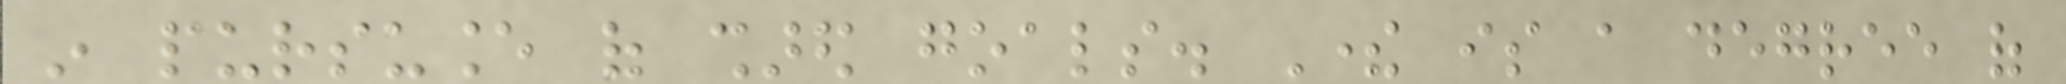in pursuance of shared goals. There is a degree of
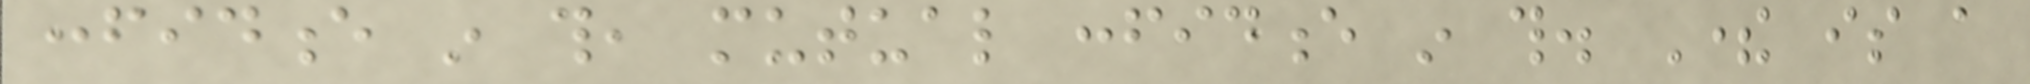confidence in this, mutual confidence in this. There is a
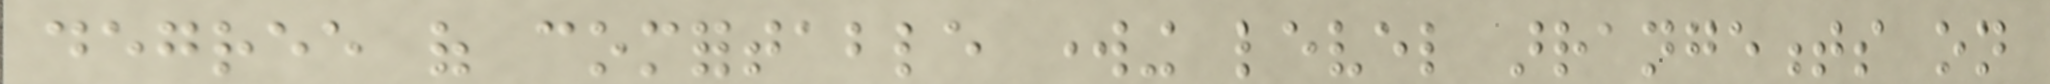degree of comfortable working level arrangements on
